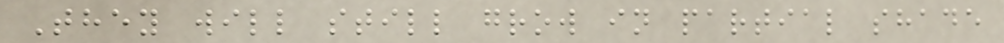They will still grow in partial shade
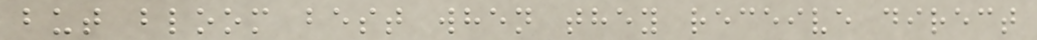but bloom best when they receive direct
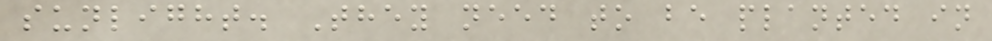sunlight. They need to be planted in
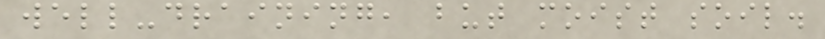well-draining, but moist soil.
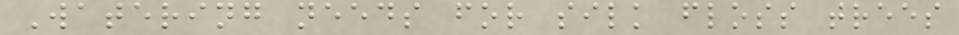Watering needs for silk floss trees
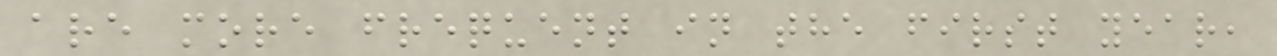are more frequent in the first year,
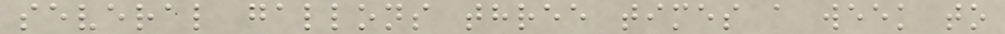several gallons three times a week to
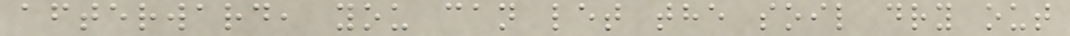afterward, you can let the soil dry out
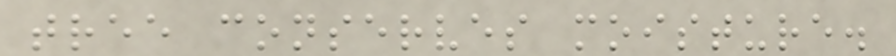tree conserves moisture.
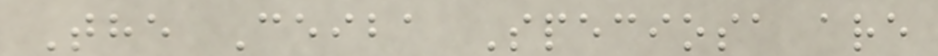The Ceiba Speciosa are
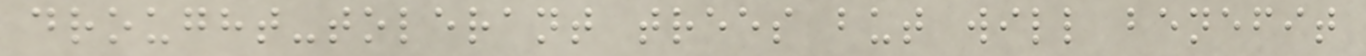drought-tolerant trees but will benefit
